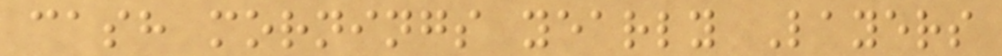cash mornings yearly Layers
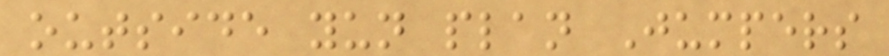outside yun plan Jumpers
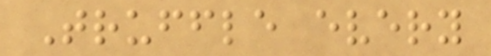Truffle every
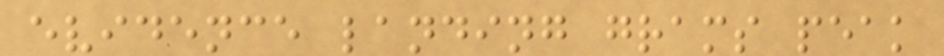evidence landing grams peak
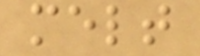melt
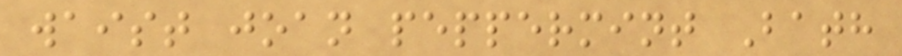waist joan peppermint Bath
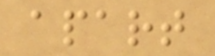apart
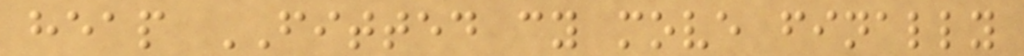heap FITTED cy move finally
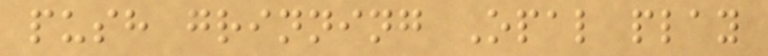push grinning Opal play
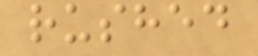rushed
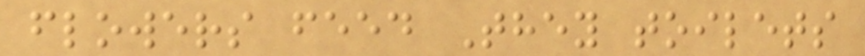flowers feed They toilets
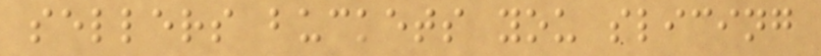sellers buckets you slicing
